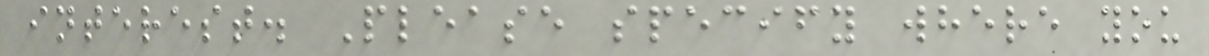interest. Please specify where you
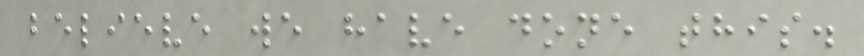believe we have done this.
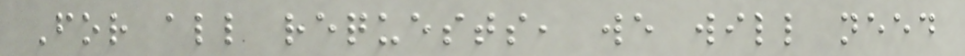For all requests, we will need
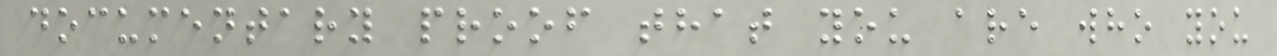documentary proof that you are who you
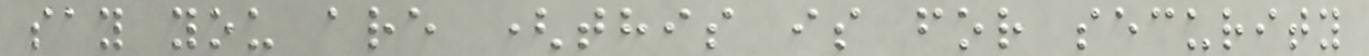say you are (this is for security
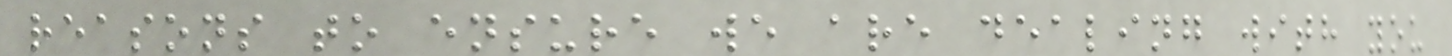reasons to ensure we are dealing with you
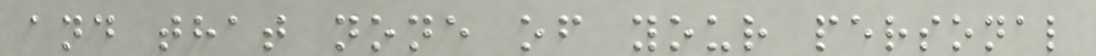and that none of your personal
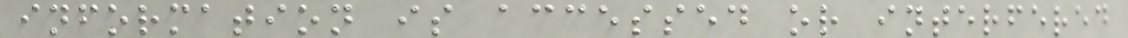information is accessed or interfered
